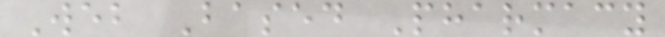Web Based Pharmacy
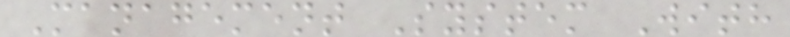Management System With
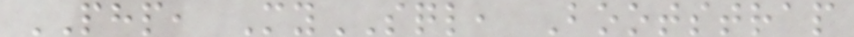PHP, MySQL, Bootstrap
